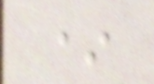*
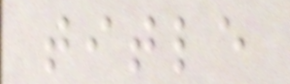title
